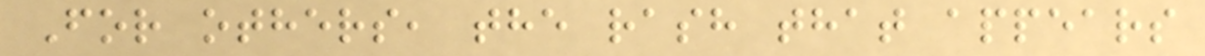For others, the rash that appears
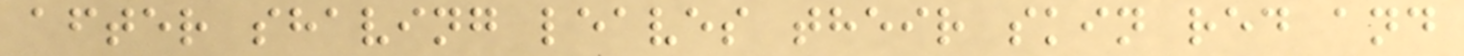after shaving leaves their skin red and
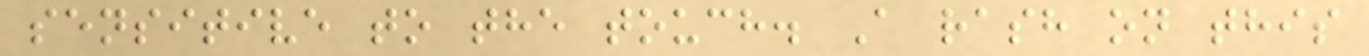sensitive to the touch. A rash on this
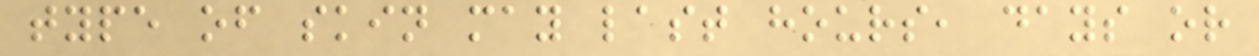type of skin may last hours, days or
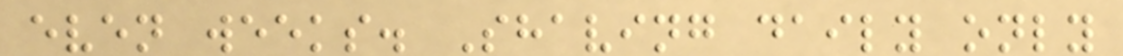even weeks. Shaving daily only
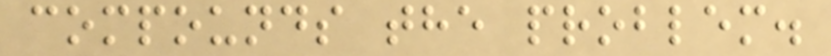compounds the problem.
